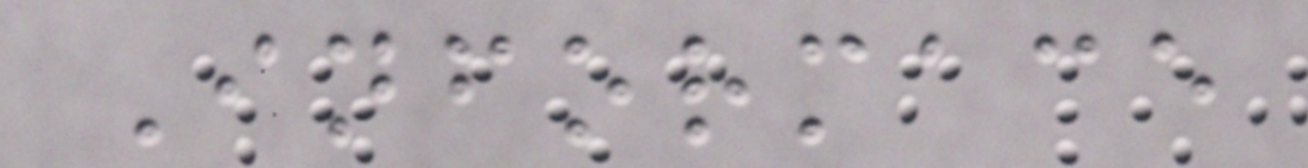Informace
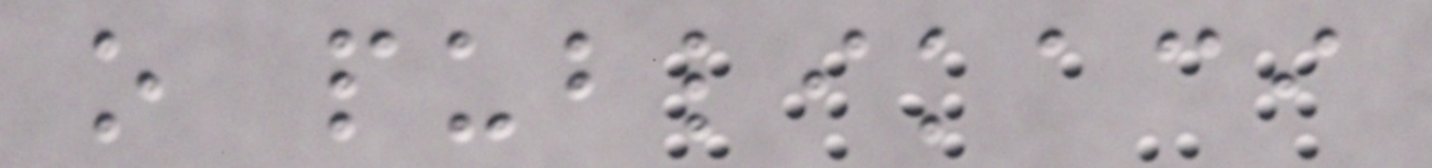o publikaci
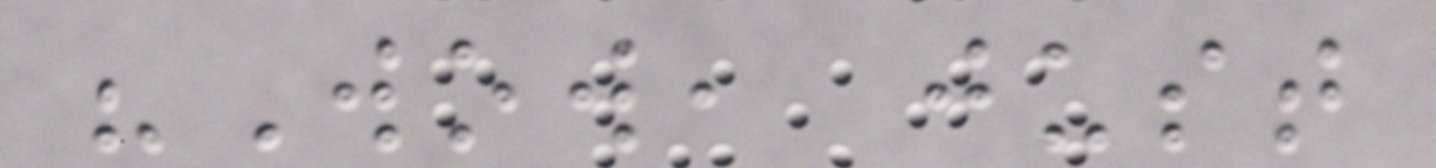"Wow, just
